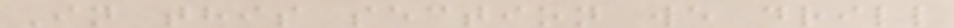In this section we drill
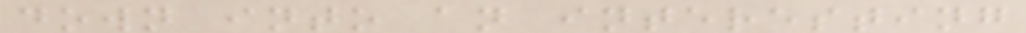down into an interesting
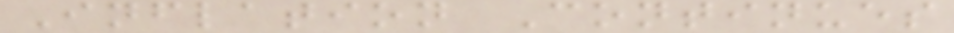Inflation Continues
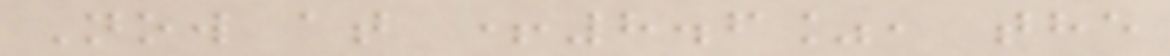Now at +8.6%, the
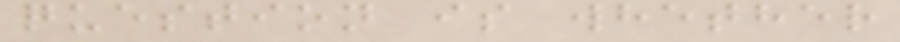question is whether
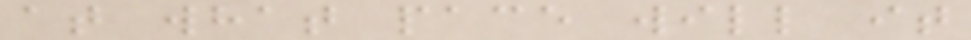at what pace will it
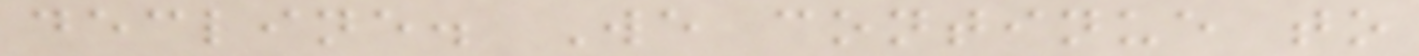decline. We continue to
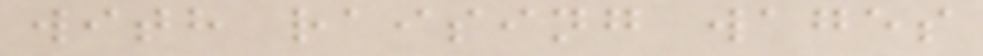with raising wages
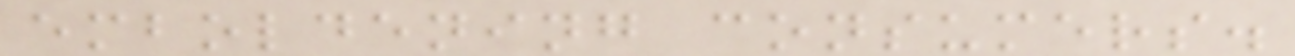emboldening consumers.
